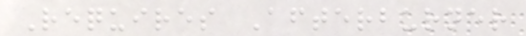Requires Afterburner
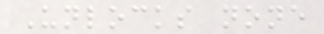Unlocks none
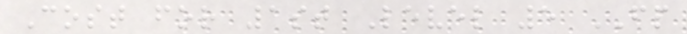Cost for 1st Level 5 FP
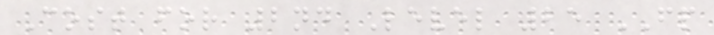Cost for 2nd Level 25 FP
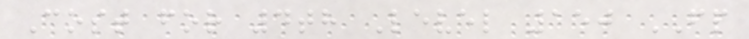Cost for 4th Level 150 FP
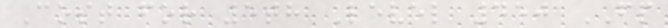Cost for 5th Level 450 FP
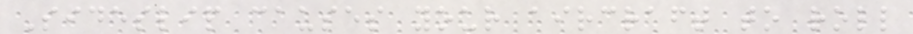Sideslip causes your aircraft to roll
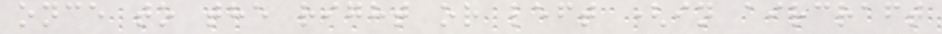once to the right or left (in aircraft
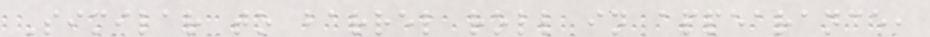Similar to barrel roll in appearance,
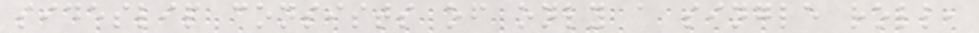sideslip consists of only a single roll,
